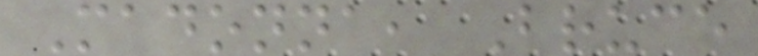Madonna, Bruce
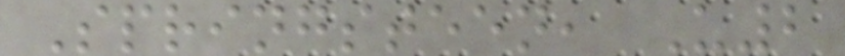Springsteen, U2
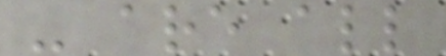- are all
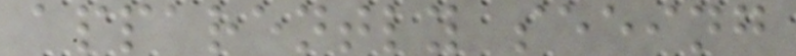apparently seeing
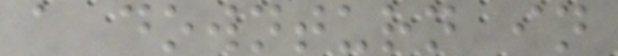a downturn in
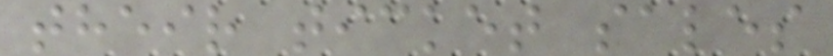their ticket sales
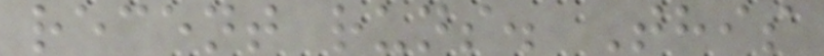recent runs. This
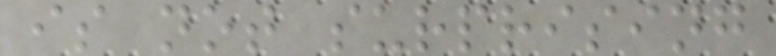is not surprising
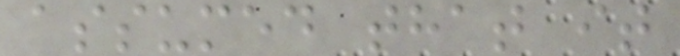assumed that it
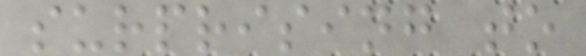surprising to
